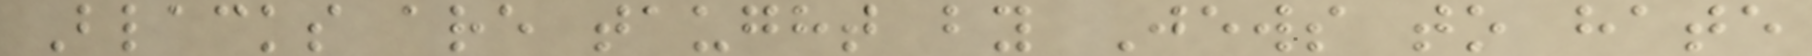Blacks are taught by Jews to hate
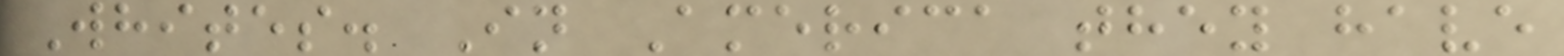Whites. In America they have
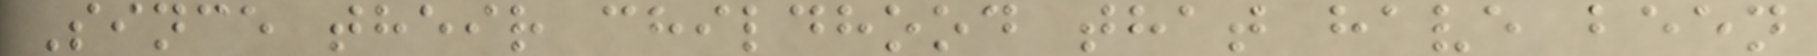Since their childhood that have been
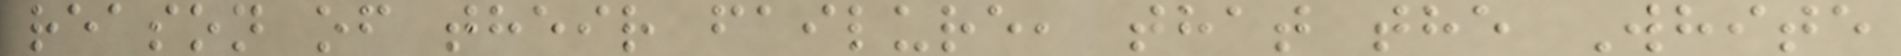reason of their failure, that the White
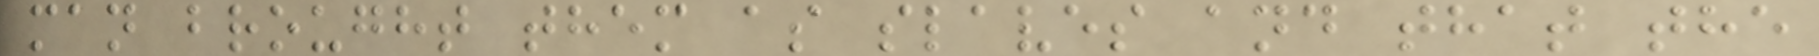man brought them as slaves and that the
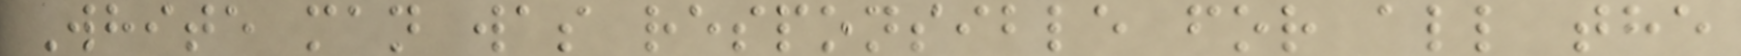White man was responsible for all the
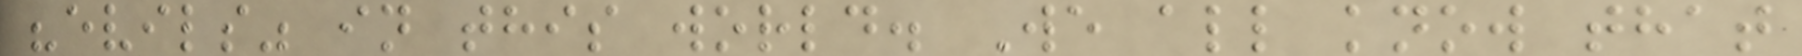"evils" in this world. We all know that
